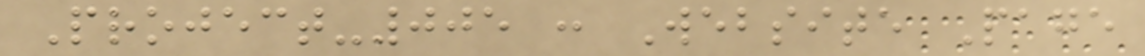Project-005 : Website Page
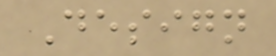Design
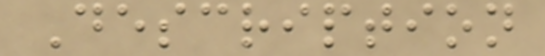Description
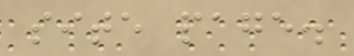site page.
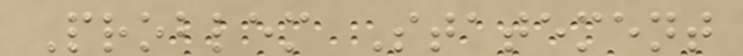Problem Statement
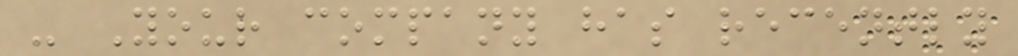- Your company has recently
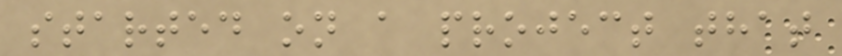started on a project that
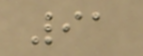91
